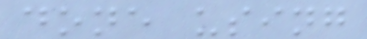done using
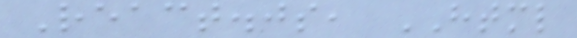React.js, HTML
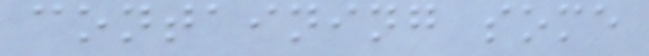containing some
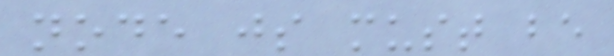node js must be
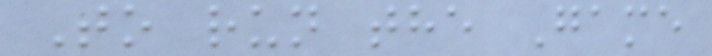To run the Game
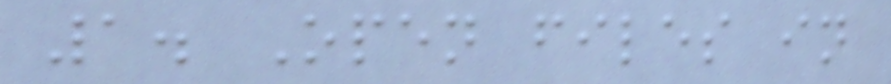1. Open files in
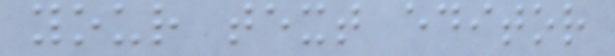your text editor
